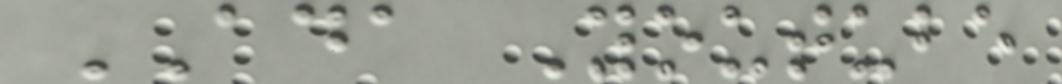ADA Youtube
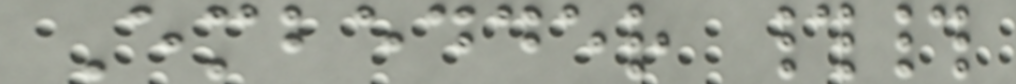Embedder ##
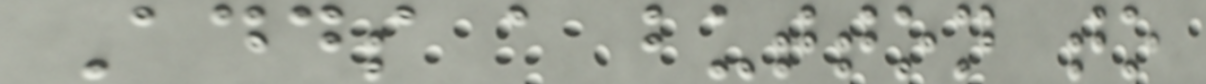Adds a button to
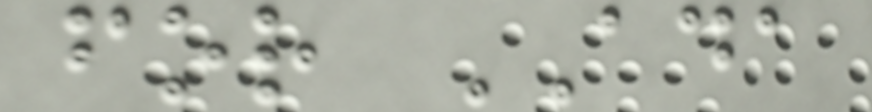for ADA
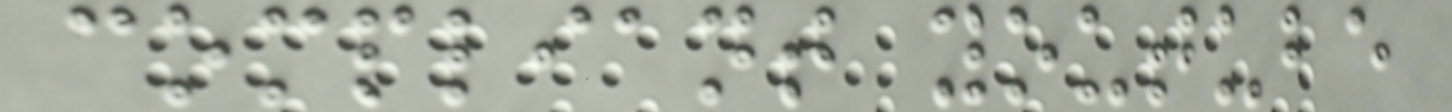compliant youtube
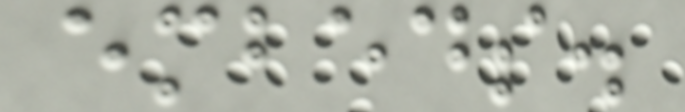embeds.
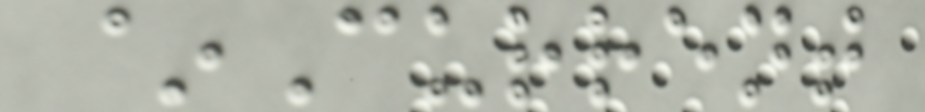~Current
